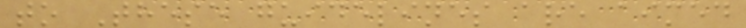to These guidelines are aimed
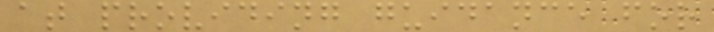at providing guidance for
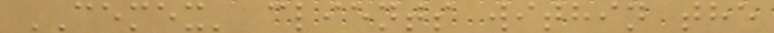CEMEX' clients within the
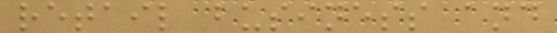retail business and
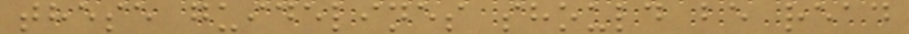these guidelines should be read
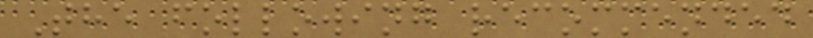The following recommended
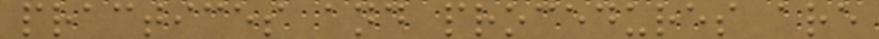practices and procedures are
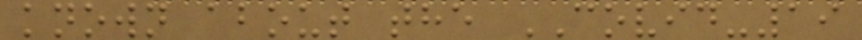known about the COVID-19
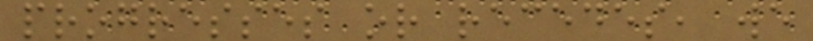progresses or recedes, we
